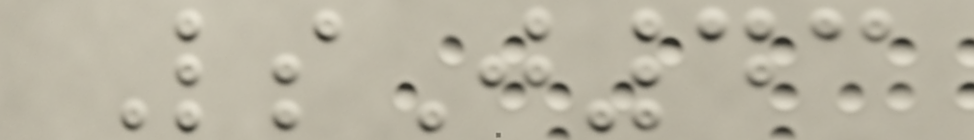LsJ43
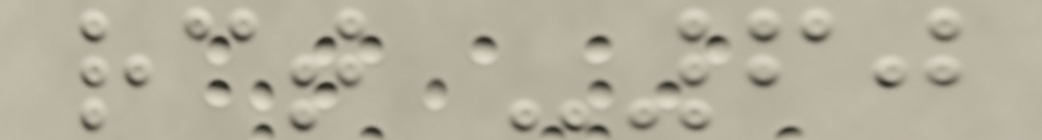rct -60
